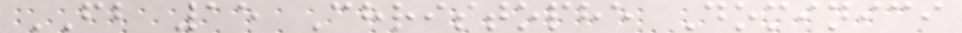FB 15 Christophe Dominici
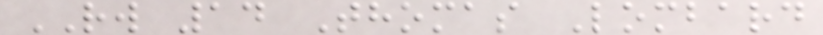RW 14 Thomas Lombard
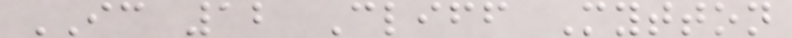IC 12 Cliff Mytton
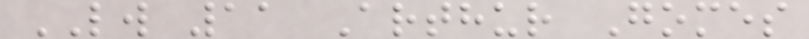LW 11 Arthur Gomes
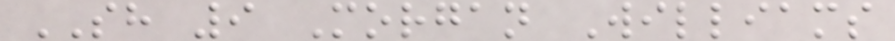SH 9 Morgan Williams
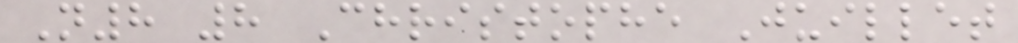N8 8 Christophe Juillet
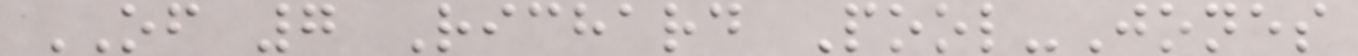OF 7 Richard Pool-Jones
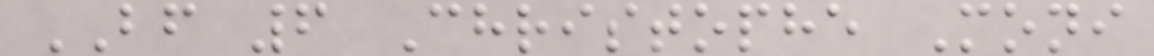BF 6 Christophe Moni
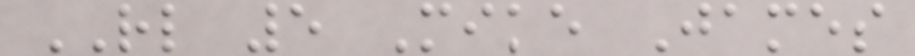RL 5 Mike James
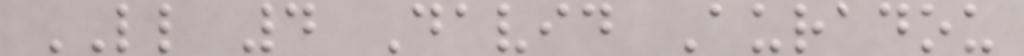LL 4 David Auradou
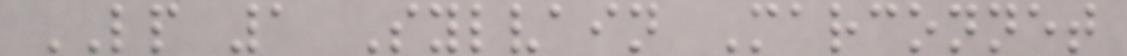LP 1 Sylvain Marconnet
